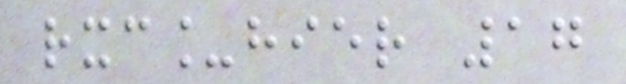rxc_hier 17
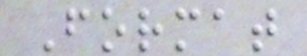Format
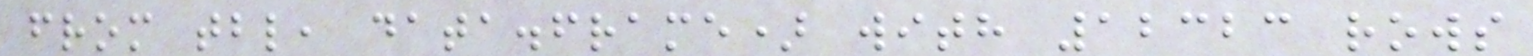from tbl, data.frame) with 12323 rows
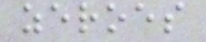zeroes
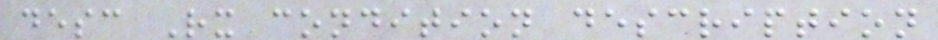desc Rx condition description
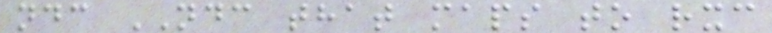ndc NDC that maps to rxc
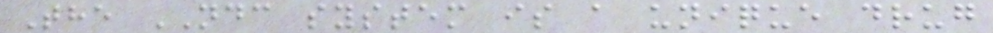The NDC system is a unique drug
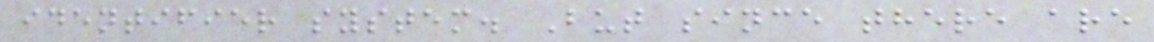identifier system. But since there are
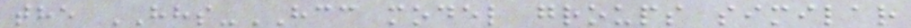the HHS-HCC model groups similar
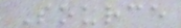Source
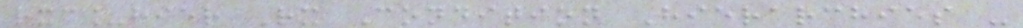rxc_hier Rx Condition Hierarchies -
